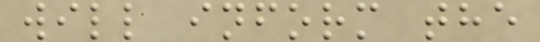will inform the
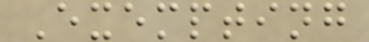Exempting
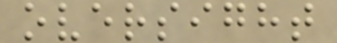oversight
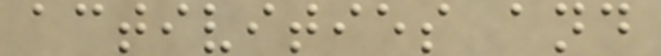activities and
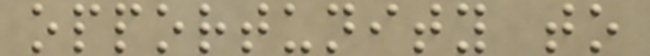opportunity to
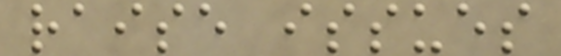raise issues
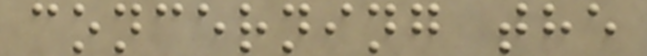concerning the
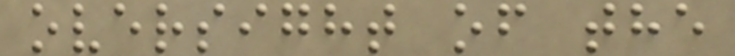oversight of the
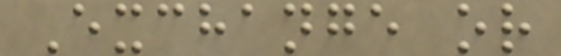Exchange or
